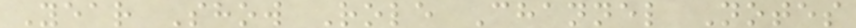Year Show Role Channel Notes
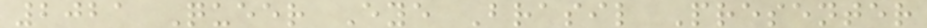2021 Queer Eye Brasil Presenter
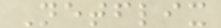Netflix
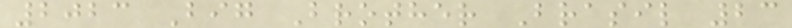2023 Big Brother Brasil 23
